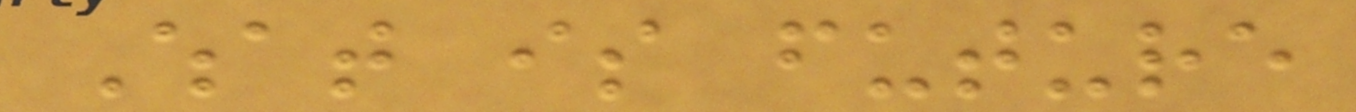What is future
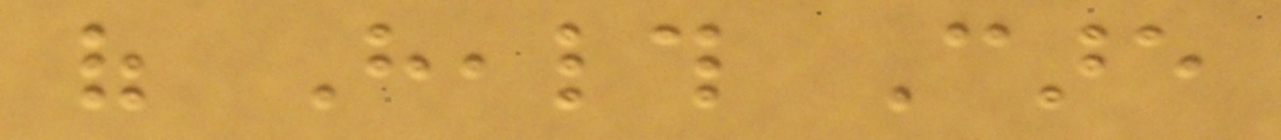of Health Care
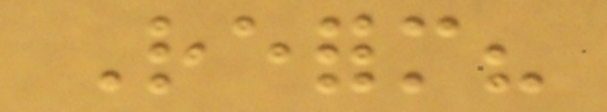Reform?
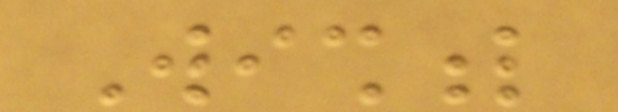Wishful
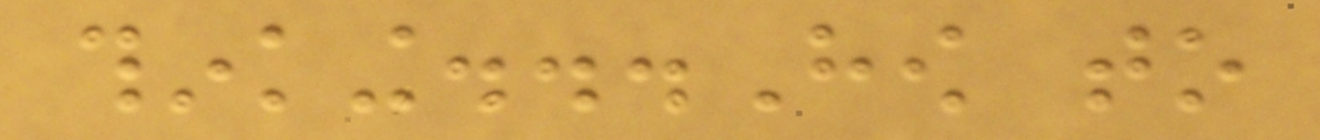thinking...How to
